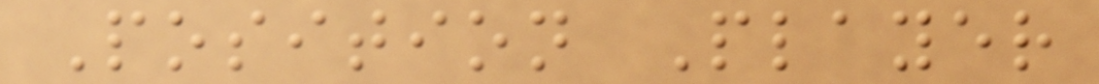Position Player
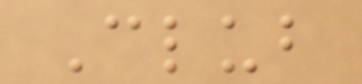Club
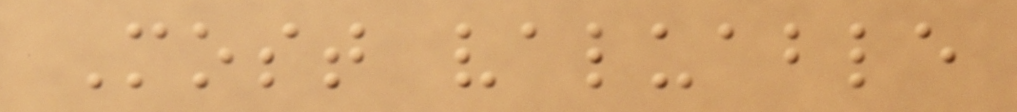Most valuable
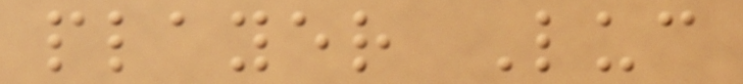player Luc
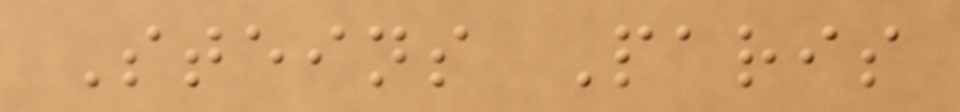Steins Paris
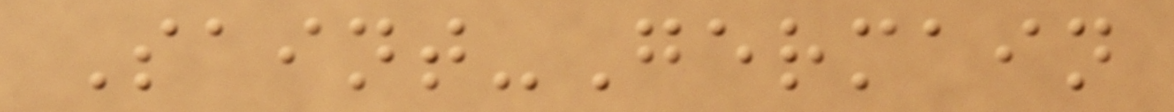Saint-Germain
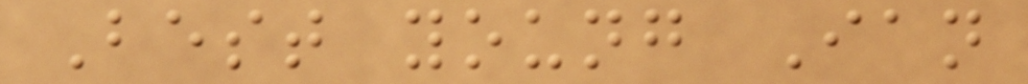Best young Ian
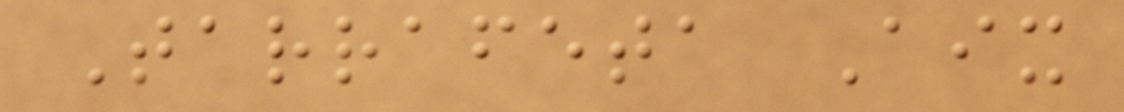Tarrafeta Aix
